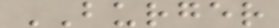BURGER
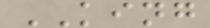KING
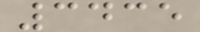3435
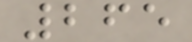265
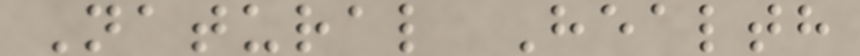Natural Health
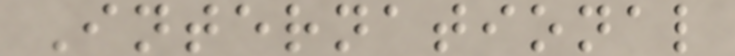International
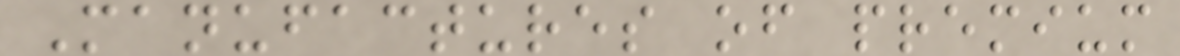Manufactures of premium
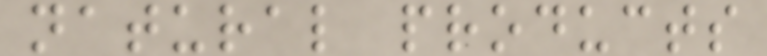natural products
